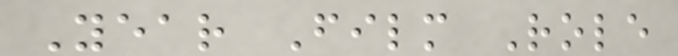Year Film Role
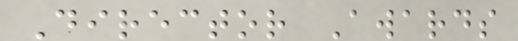Director Awards
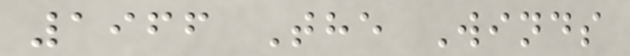1966 The Winds
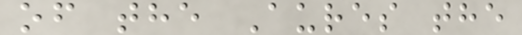of the Aures the
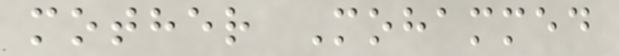mother Mohammed
